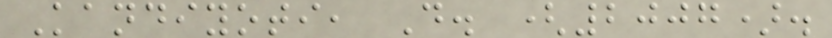Kandiyoti, D. (2007).
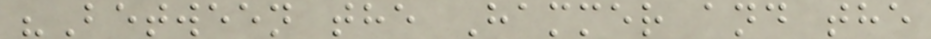"Between the Hammer and the
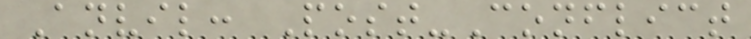Anvil: Post-Conflict
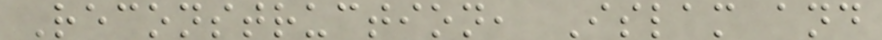Reconstruction, Islam and
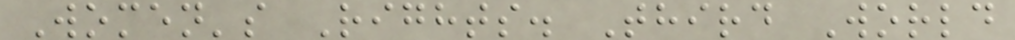Women's Rights. Third World
